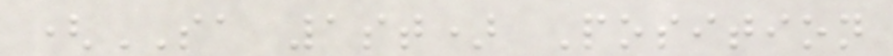(SA 1st) Position
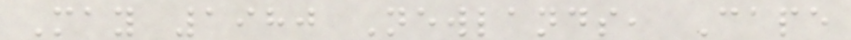May 1980 Newlands, Cape
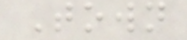Town
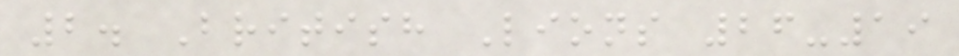2. British Lions 26-19
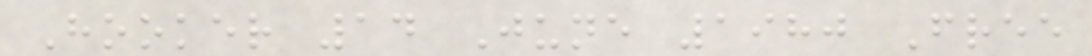Hooker 14 June 1980 Free
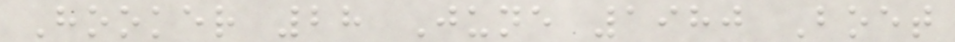Hooker 28 June 1980 Boet
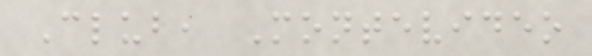Club, Montevideo
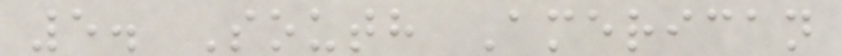5. South American
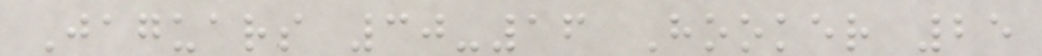Jaguars 30-16 Hooker 25
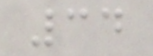34
